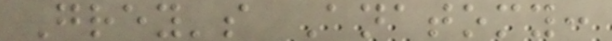Grey's Anatomy:
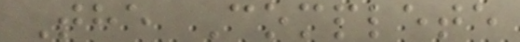The Complete
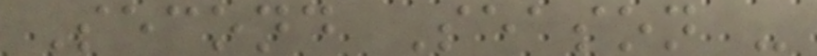Second Season -
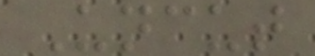Uncut
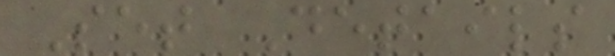Set Details
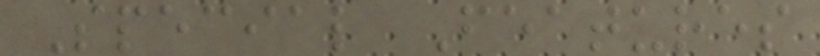Special Features
